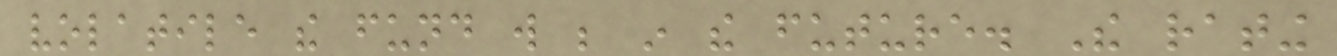volatile the fund will be in the future. The rating
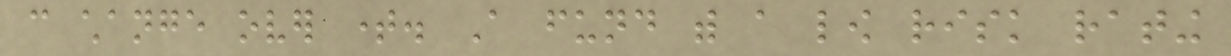can change over time. A fund with a low risk rating
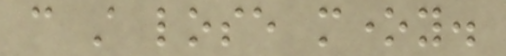can still lose money.
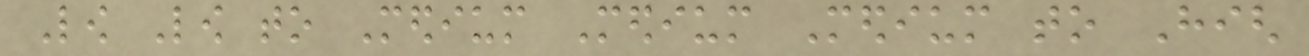Low Low to Medium Medium Medium to High
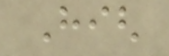High
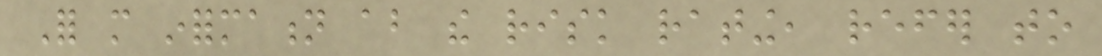For more information about the risk rating, refer to
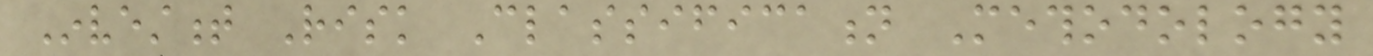Investment Risk Classification Methodology
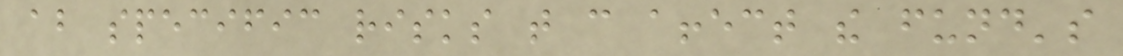about specific risks that can affect the fund's
